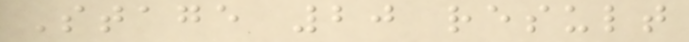Stage 20 result
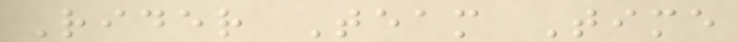Rider Team Time
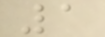1
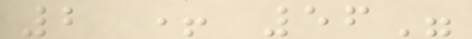2 + 56"
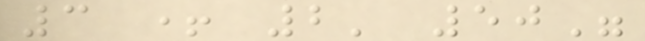3 + 2' 50"
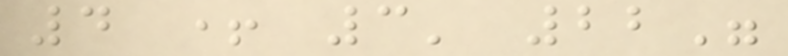4 + 3' 22"
